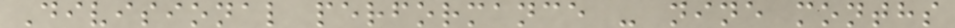Divisional performance - nine months
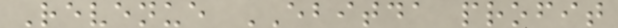Revenue EBITDA profit
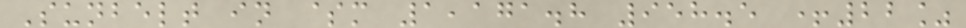Sunbelt in $m 1,171.8 958.5 +22%
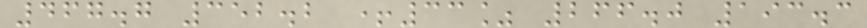467.7 352.2 +33% 266.0 193.3
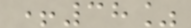+38%
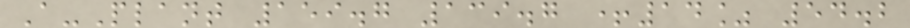A-Plant 159.7 139.7 +14% 54.2
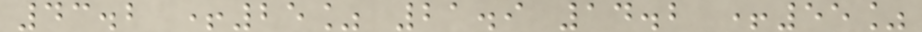43.2 +25% 21.9 14.2 +55%
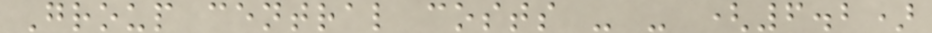Group central costs - - (6.2)
